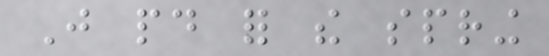Just paid for the spring
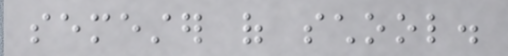semester of school.
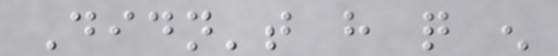Didn't have quite enough
